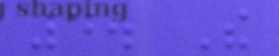4. The
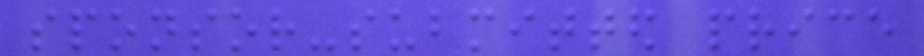sponsor-submitted price
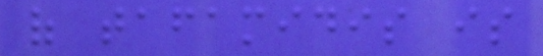of tafamidis is
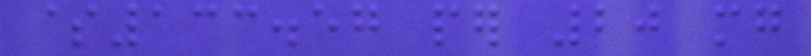$133.57 per 20 mg
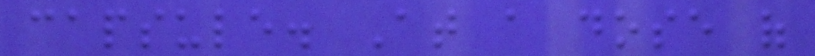capsule. At a dose of
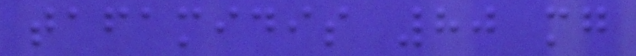tafamidis 80 mg
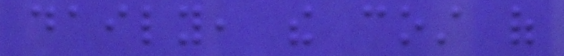daily, the cost of
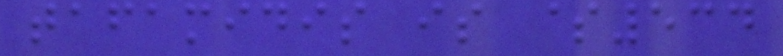tafamidis is $534
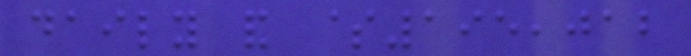daily and $195,012
